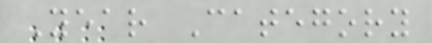Year Category
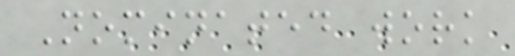Nominated work
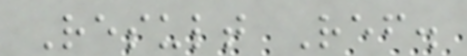Result Ref.
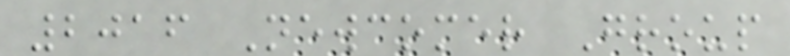2016 Newcomer Group
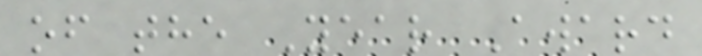of the Year Award
